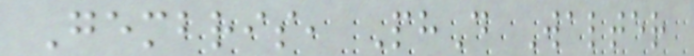Gembris, PhD Walter
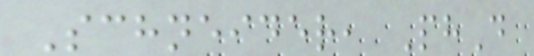Schneider, PhD
